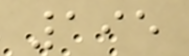195
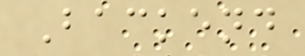Backend
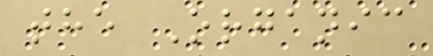the Organic
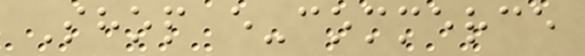Shop e-commerce
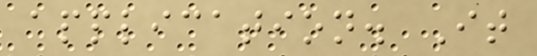application. It
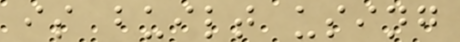is built using
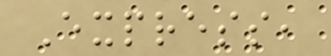Express,
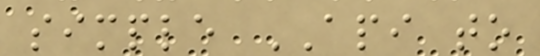simple API to
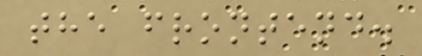the frontend.
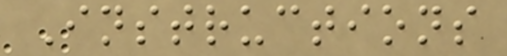Instructions
